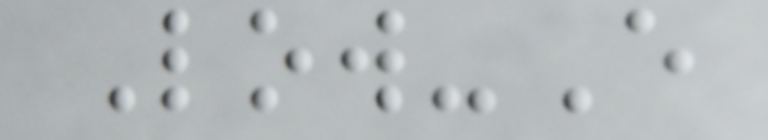Low-E
